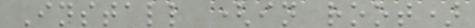Install (in root)
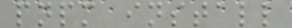pnpm install
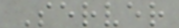Server
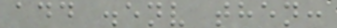add .env then:
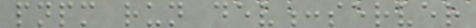pnpm run dev:server
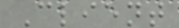Client
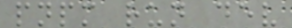pnpm run dev
